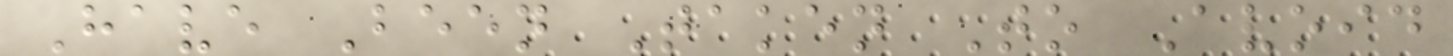Have Been Taken To Avoid
